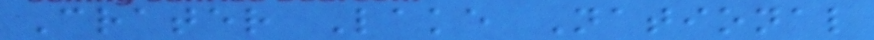Crater Lake National
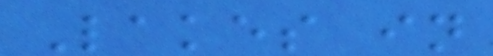Lakes in
